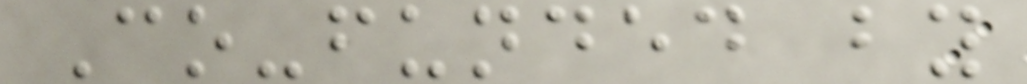Co-funded by
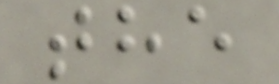the
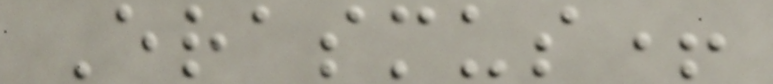Erasmus+
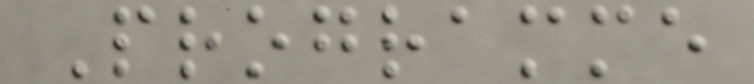Programme
